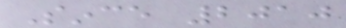Since 2010
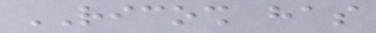RICOSH has
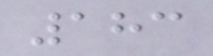183
